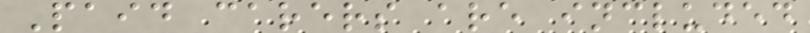Paid carers are included
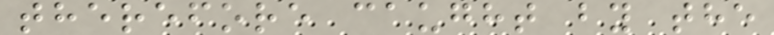therefore caught by the
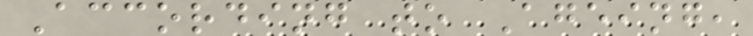According to Ageing,
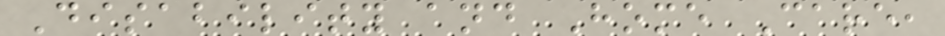Disability and Home Care,
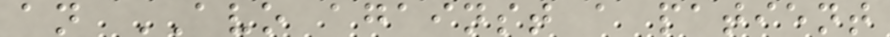an AVO against a patient
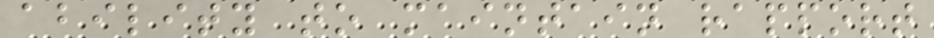ability to maintain rapport
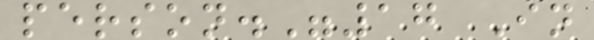person."17 In
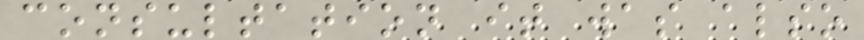consultation it was also
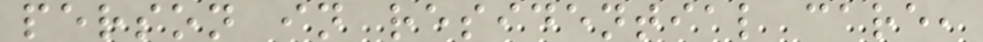person in residential care,
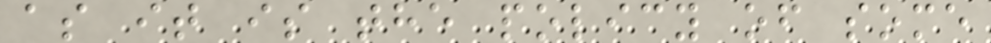as it is the policy of some
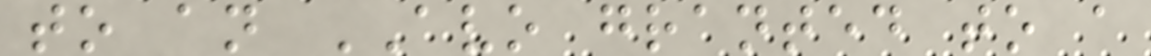to an AVO granted to a
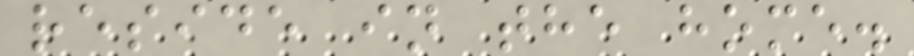reside in the home.
